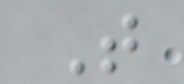T
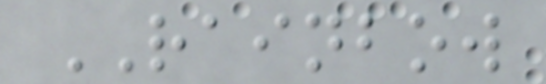RAINBOW
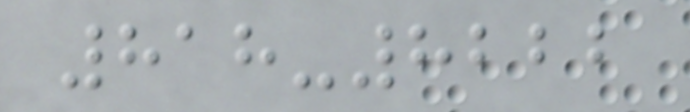818-8222
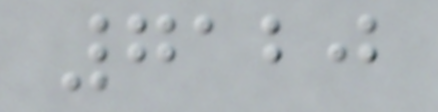7120
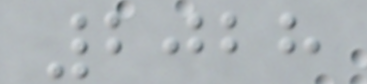2028
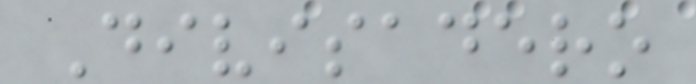Divisadero
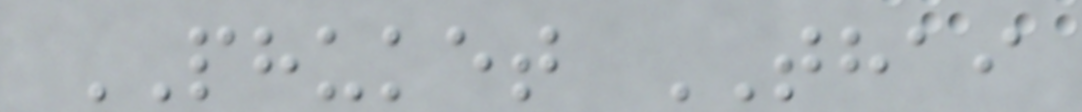PHUKET THAI
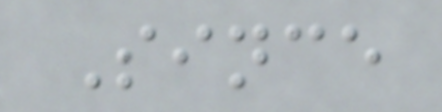Since
